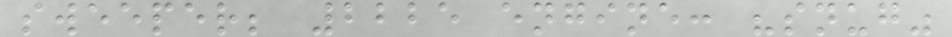sweeper; 2225 engine: "snug"
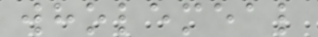wholemeal
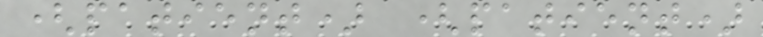(patient) (patient)
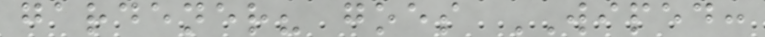gardener? goes WIPED:
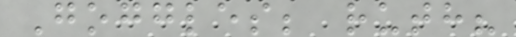Goggles; ruth?
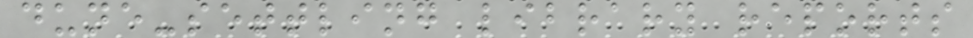dune-settling library reports
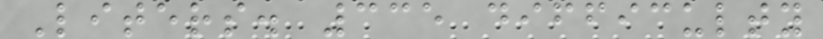Liters. 335 difficulty
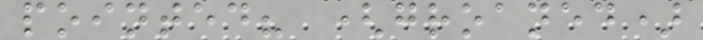pointed? (groaned)
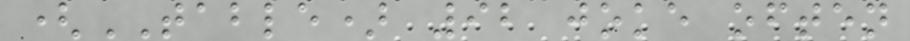(TABLE) 92 joke often
